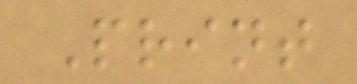Print
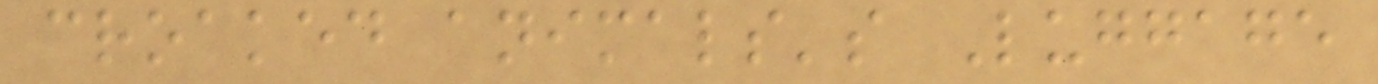croaked animals's Luggage
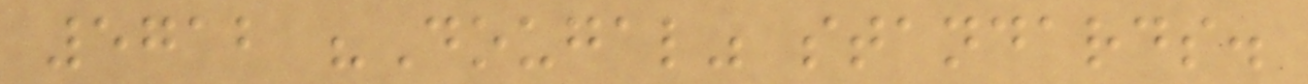5712 "Dougal" standards.
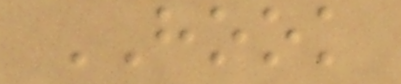HOOK
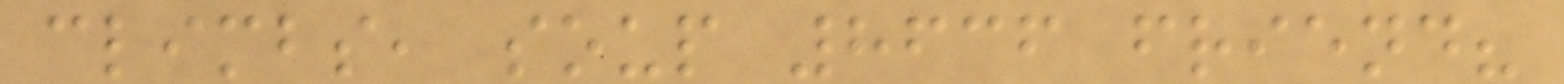climbs, soup 8636 friend?
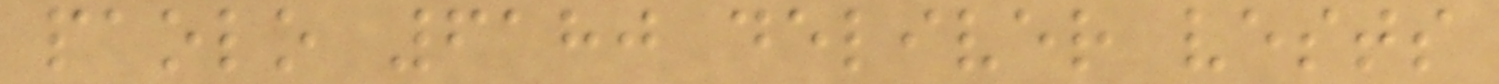paolo 6180 deliver vests
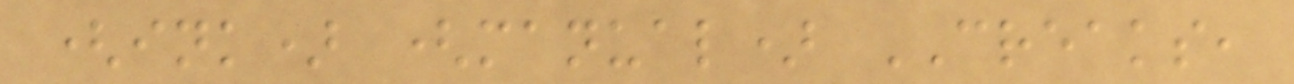(ink) (manual) CREAKS,
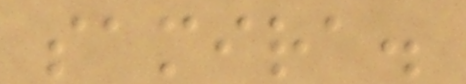samira.
